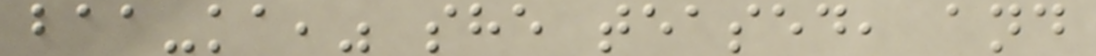baa-ka," she teased, and
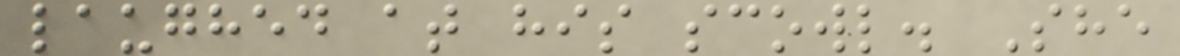laughed at his scowl. She
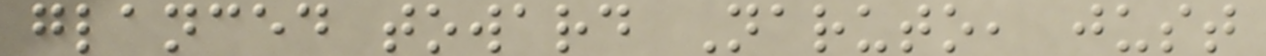glanced toward Naruto, just
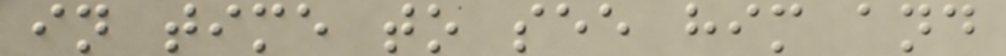in time to see him and
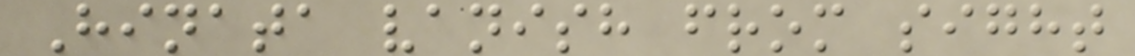Hinata vanish from sight
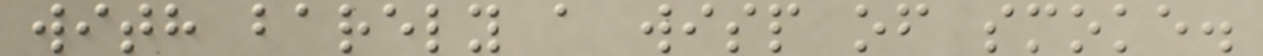with barely a wisp of smoke.
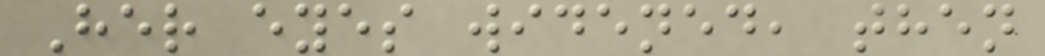Her eyes widened, then
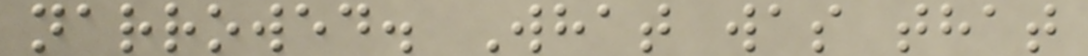narrowed. What was that
